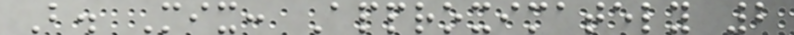B. Mix: Approximately 2
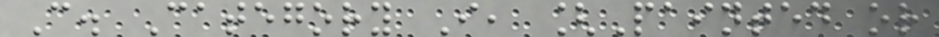C. Category I, [Painted or
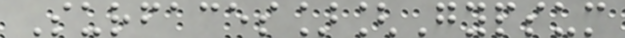Surfaces][Gypsum
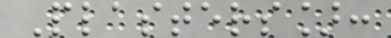Plasters]:
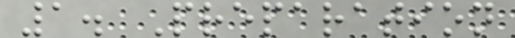1. Preparation
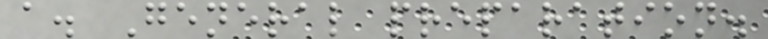a. General preparation.
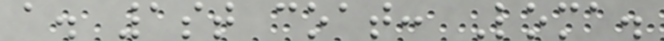a. 1st coat: Loma.
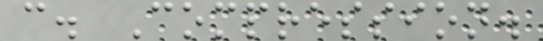c. Compression.
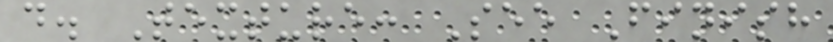d. Texture: See Finish
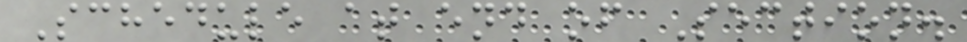Schedule at end of Section.
